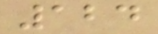124
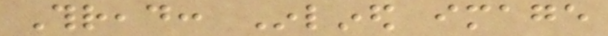Thread: Inlined image
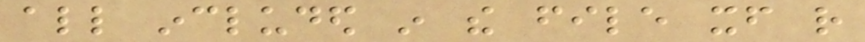all included in the file itself rather
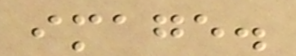image.
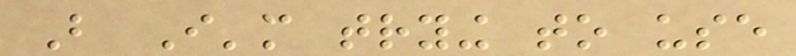But I'm trying to use
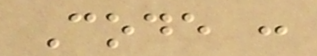Code :
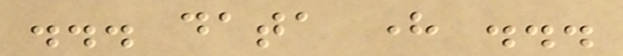... data here ...
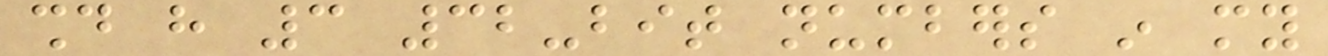should have 3 32-bit numbers in my
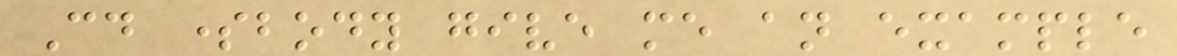Could somebody give me an example
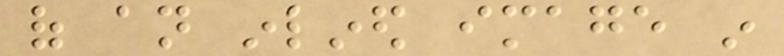of an inlined image in
